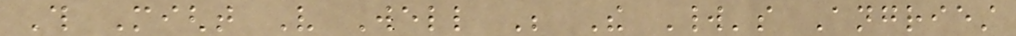This Might Very Well Be The World's Angriest
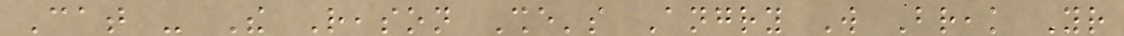Cat - The Reason She's Angry Will Break Your
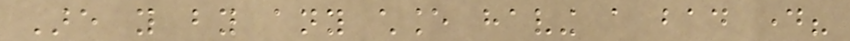Are you by any chance having a bad day?
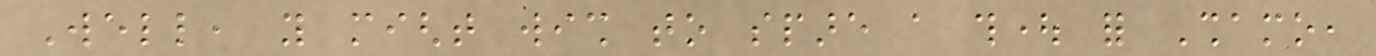Well, you might wish to spare a thought for Shamo,
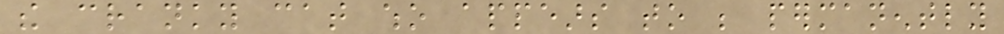the cranky cat who appears to be permanently
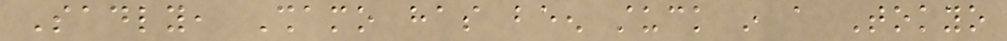Sadly, Shamo has been stuck in a Tokyo
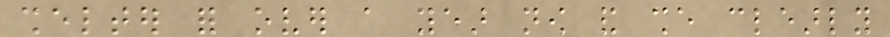shelter for over a year now and she clearly
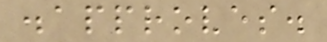disapproves.
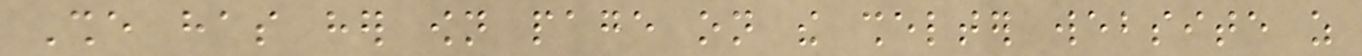She has her own page on the shelter website as
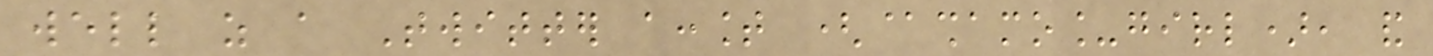well as a Twitter account (@shamo_girl), and
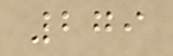279
